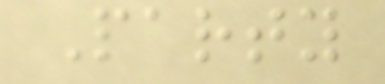Party
